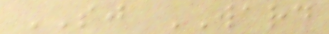SJ WARD
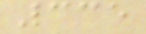335
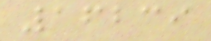16239
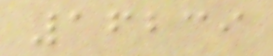16239
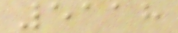5118
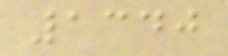1340
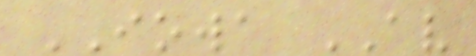IOWA AV
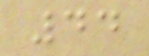44
